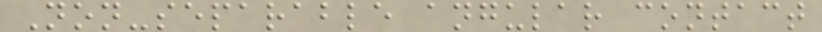Non-separable angular contact
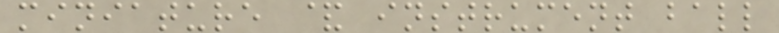miniature & instrument ball
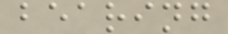bearing
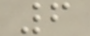6
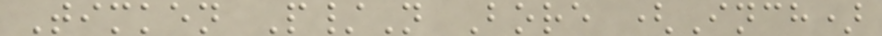Timken P/N Bore (Inch)
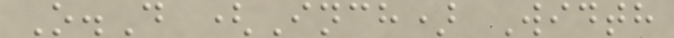O.D (Inch) Width
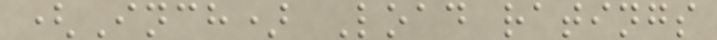(Inch) Load ratings
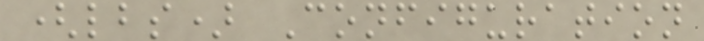(lbs) Configuration
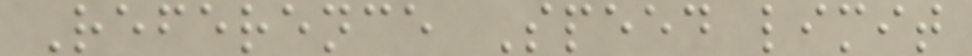Reference Speed limit
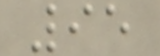95
